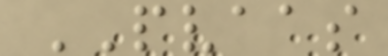PVAAS
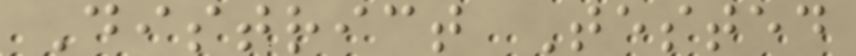District Tested
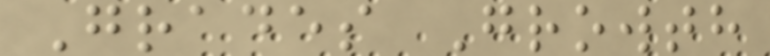Grades Growth
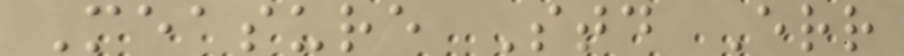Measure Std Err
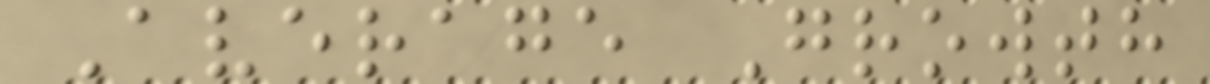Average Growth
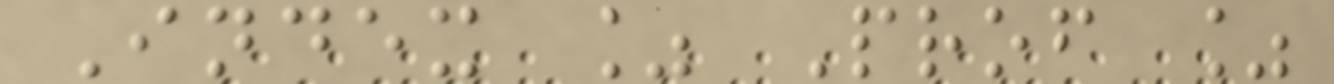Index % Prof %
